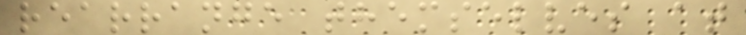rearrange themselves at
